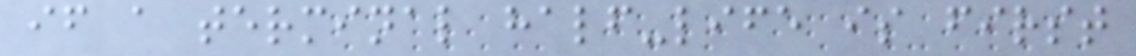if a terminal half-life is first
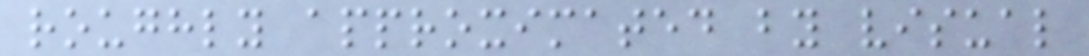roughly approximated by visual
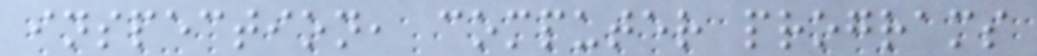inspection, computer programs
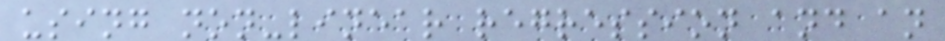using non-linear regression and an
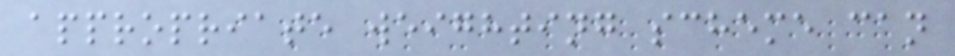appropriate weighting scheme can
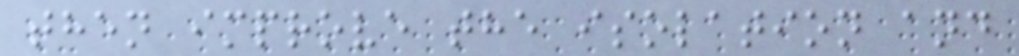then improve the isolation and
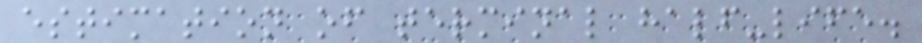estimation of terminal half-life.
